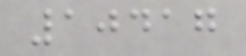10417
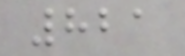821
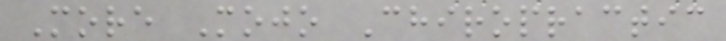More Mojo Chiropractic
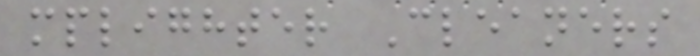mplighter Cleaners
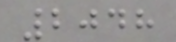2048
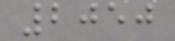2050
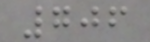706
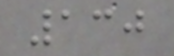130
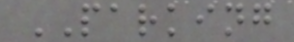PARKING
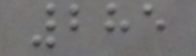285
